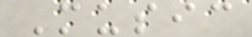Music
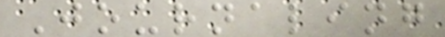Journaling
